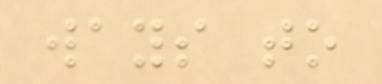ways to
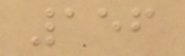156
